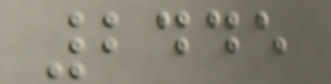2445
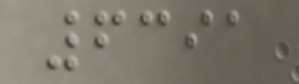6391
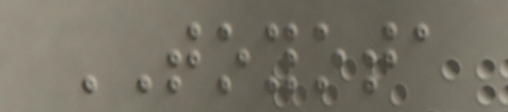TOYOTA
